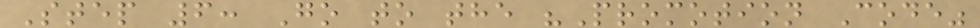Step 6: Go to the "Promotion Code"
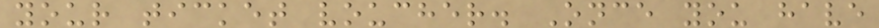your ticket voucher. Once you have
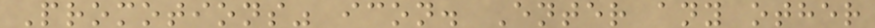Promotions" icon. Enter any other
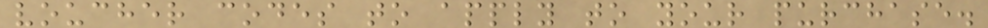voucher codes to apply to your purchase.
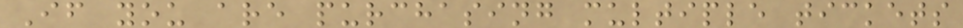If you are purchasing multiple tickets
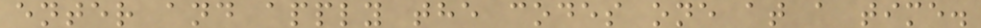enter and apply the codes one at a time.
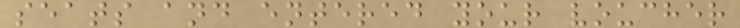seats and entered your voucher
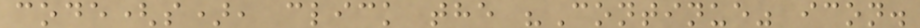code(s), click the "Continue" icon.
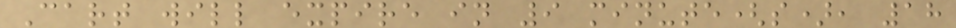Cart will expire in 9 minute(s), 18
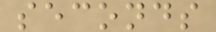seconds
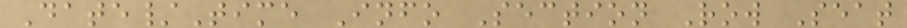Date/Time Info Section Row Seat
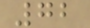72
